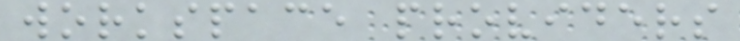workspace providers
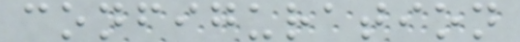configuration
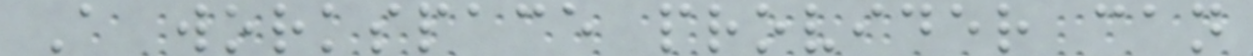A workspace provider can
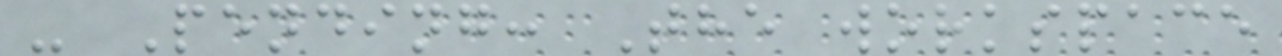- Pending: The workspace
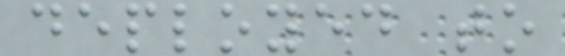deployed to
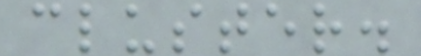cluster.
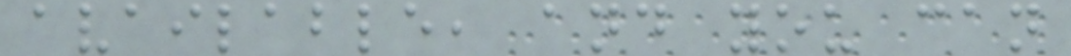available, and you can
